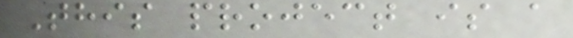This project is a
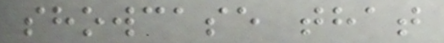showcase that
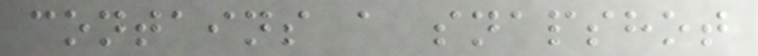contains a snapshot
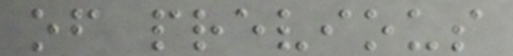of previous
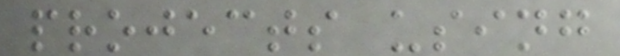projects using
